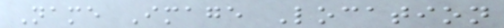Name Image Location
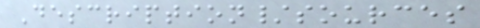Description/sources
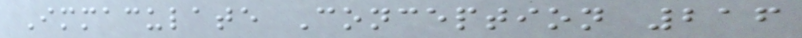Immaculate Conception 216
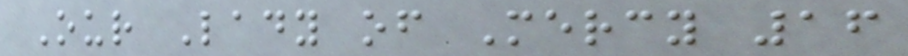Our Lady of Mercy 16
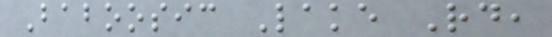Baboosic Lake Rd,
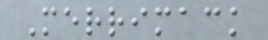Merrimack
